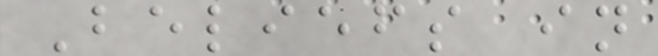Beliefs in
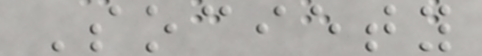Society
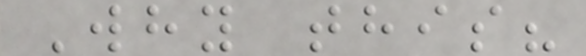Why this?
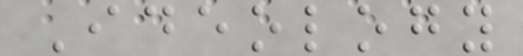Ideology
